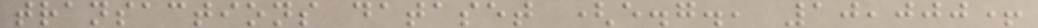transactions dataset (e.g., 10,000+
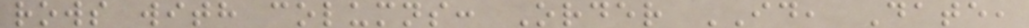rows with columns: Order ID, Date,
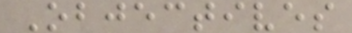Objectives
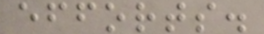efforts.
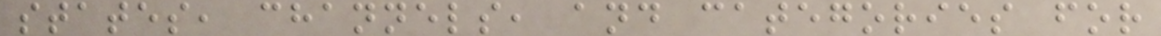states, channels, and categories for
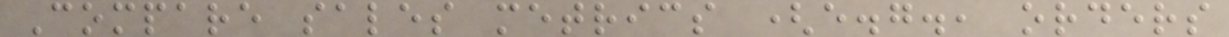Compare sales metrics (e.g., orders
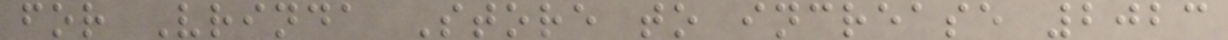for Vrinda Store to increase 2023
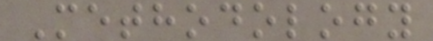Methodology
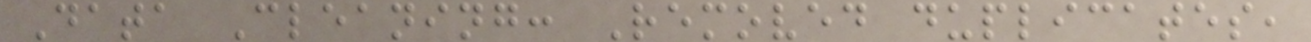Data Cleaning: Removed duplicates,
